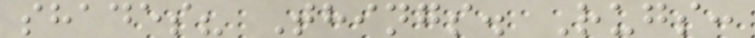shades? Things. Rugs:
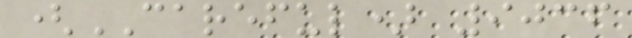(CAREFUL) 9036
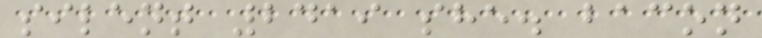silent 2419 she. bacon
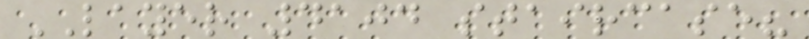LAYER 4104 staircase?
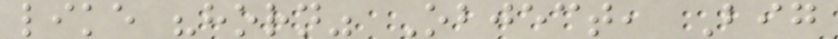like "horn" Object, Big
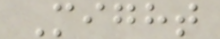Might
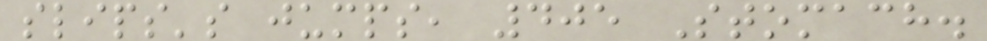slips's jumps, 405 Stomach.
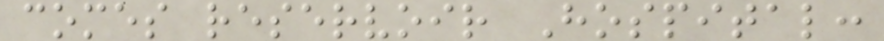comes reservoir Hospital:
